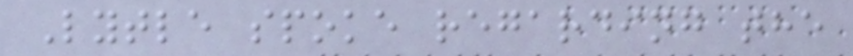Lytle spoke regarding the
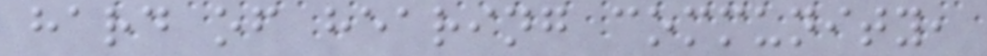hard of hearing community,
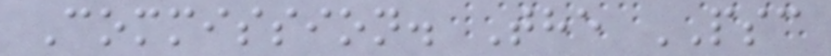Commission. The PSC
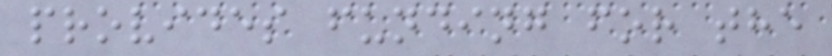provides funding for the
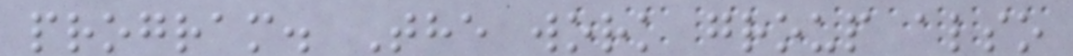program. The work group also
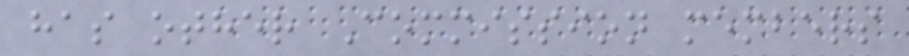has other Commission members
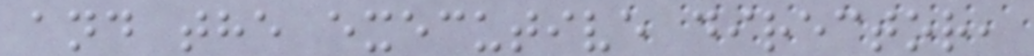and the executive director,
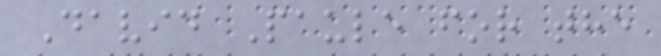David Paule for the
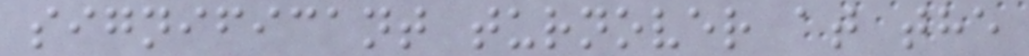significant turnover at the
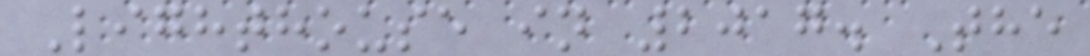Lighthouse in 2017. The
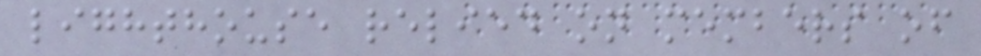lighthouse relied on members of
